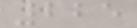225
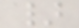}
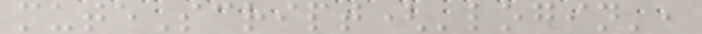muteScript('login',
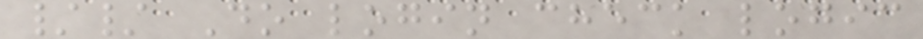// Do login check logic
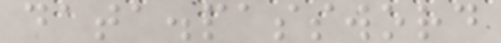data.password
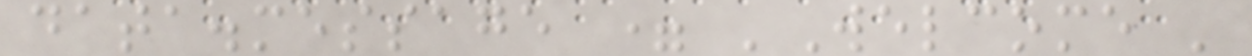data.message = 'Welcome '
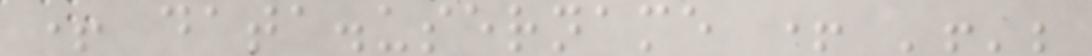+ data.username + '!';
